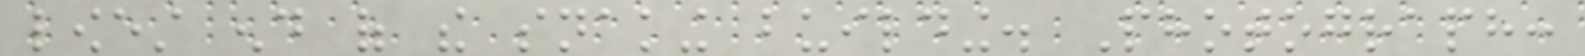lowest end of the snaking building. Photograph:
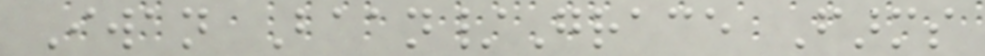Iwan Baan/Grace Farms
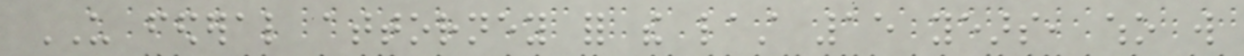US federal attorney for the last 15 years, who will
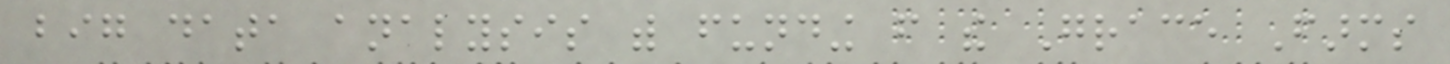big data analysis with funding from the Grace Farms
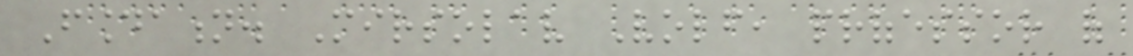Foundation. Mirsolav Volf, professor of
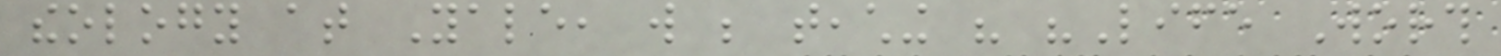theology at Yale, will be teaching his "Life Worth
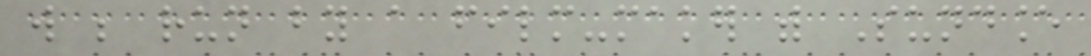will be run by a film-maker with Sundance
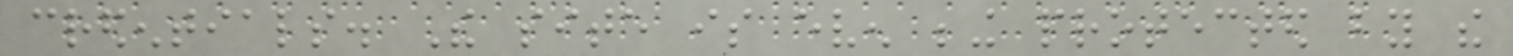credentials. The site is even being protected by the
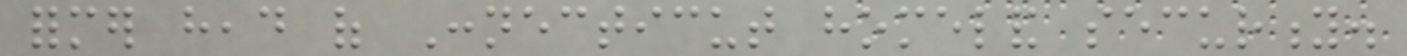former head of Connecticut homeland security.
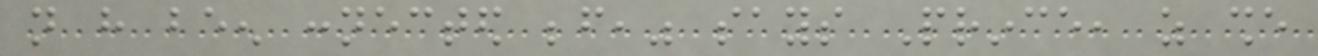not have been connected before," says Prince, as she
